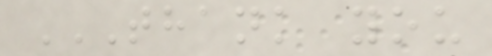THANK YOU
